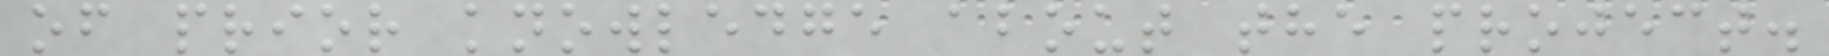of prior knowledge about the project.
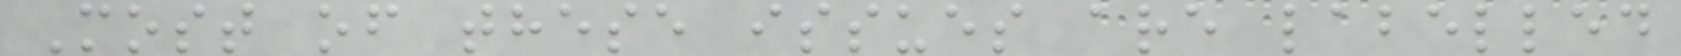Most of these issues are labelled
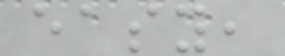easy,
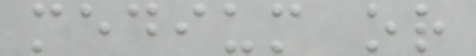medium or
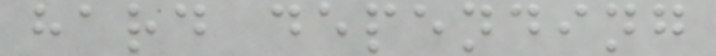hard depending
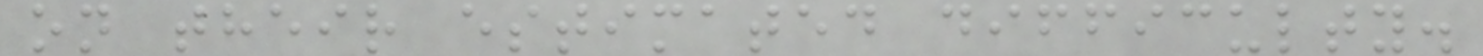on their estimated difficulty.
